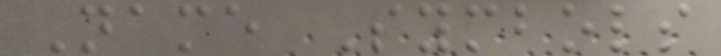Name Symbols
